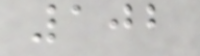102
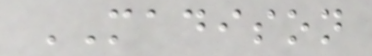MADISON
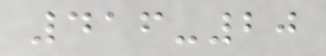416-20
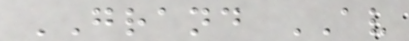GRAND AV
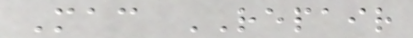Mac REPAIR
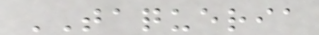TAQUERIA
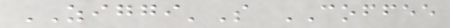ZIGGI'S COFFEE
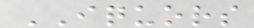IQUORS
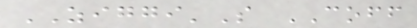ZIGGI'S COFF
